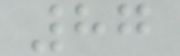87
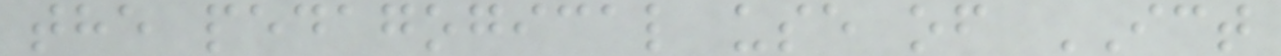the pedagogical use of ICT
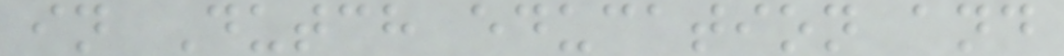in Dutch education and
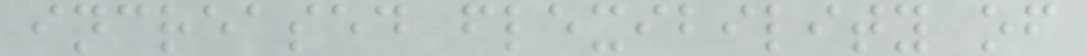increased flexibility of
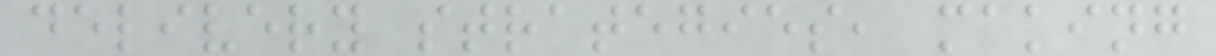delivery strategies, making
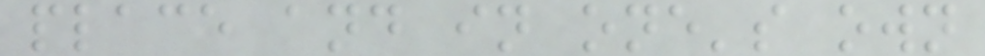place and in one's own
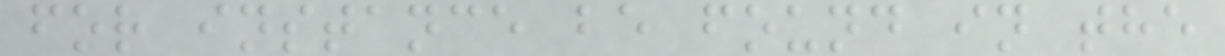for instance be found in the
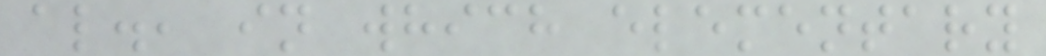al., in which elementary
